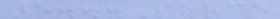are...Source
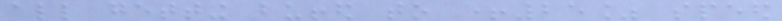all getting buffed to +25% speed
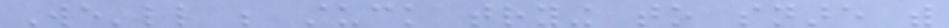We'll be stuck trying to snare with
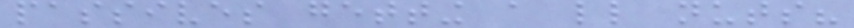passives getting a little nuts?
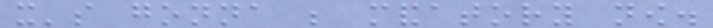it's gonna be mandatory now.
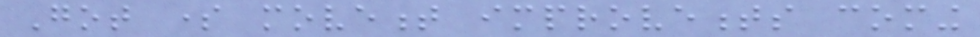Got some movement improvements coming
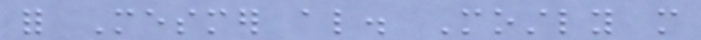for Mesmer also. Mostly more
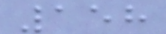158
